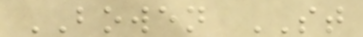BOWEN ST
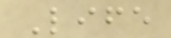Life
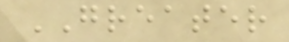GREATER
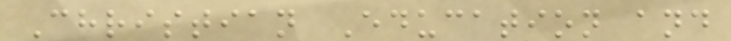Christian Education and
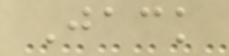Jack
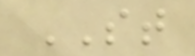ST
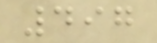497
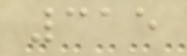315
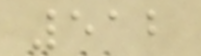512
